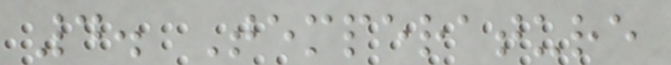4. Temperature
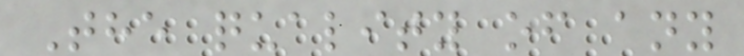The quality of any
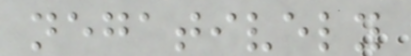negatively
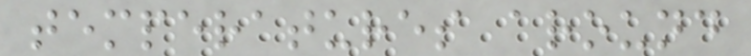temperatures around
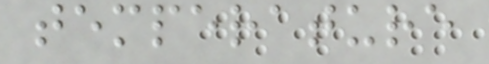temperature
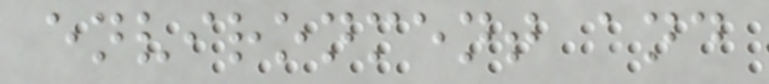environment and
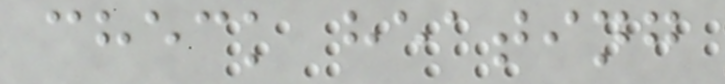check heating
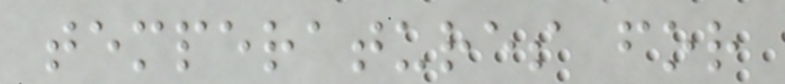temperatures for
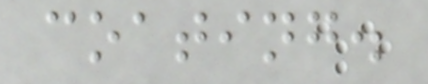coating.
